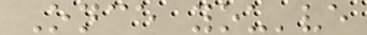Once you've
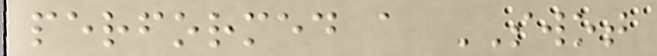performed a SWOT
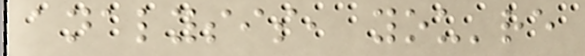analysis, you're
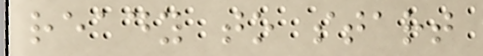ready to start
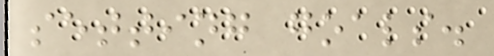setting goals.
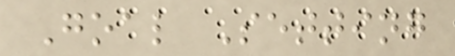Goal Setting
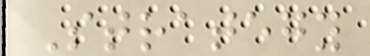Strategy
